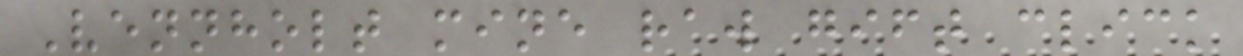Vennholt mine raw gift click
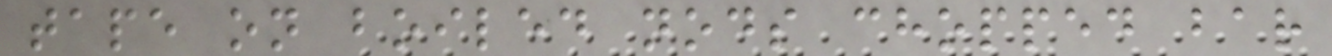tape on boiled nods chopped bar
